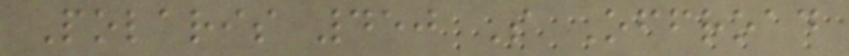Polaris 450 S Offroad
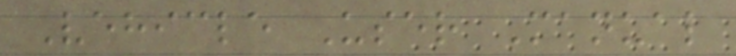Vehicle User Manual
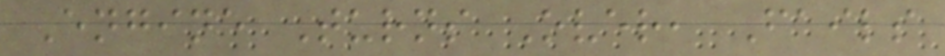Engine Turns Over, Fails
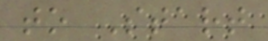to Start
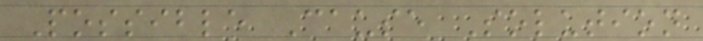Possible Cause Solution
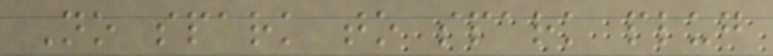No spark to spark plug
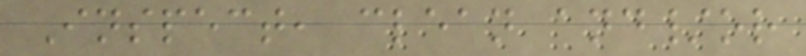Inspect, clean and/or
